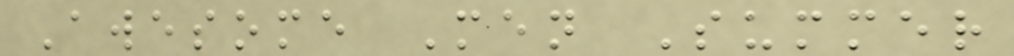Awesome Men Summer
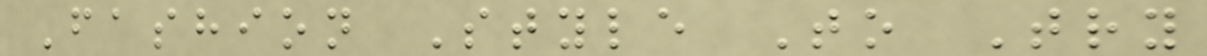Fashion Style To Try
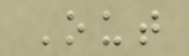Out
